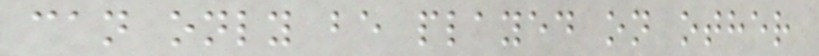can only be played on other
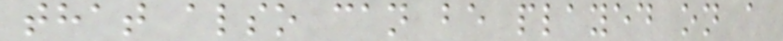that also can be played on a
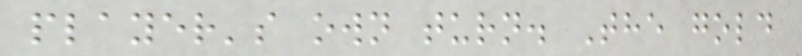player's own turn. The gold
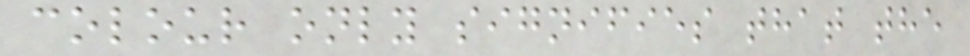colour only signifies that the
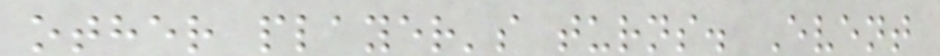other player's turns. Event
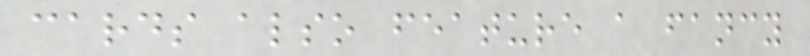cards also feature a fancy
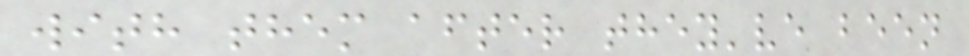with them after they've been
